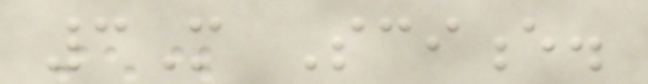3M Science.
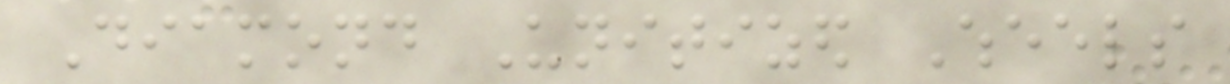Diamond Unitized Wheels
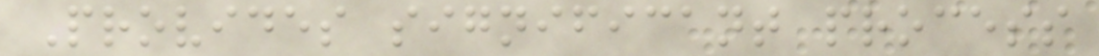Provides significant process
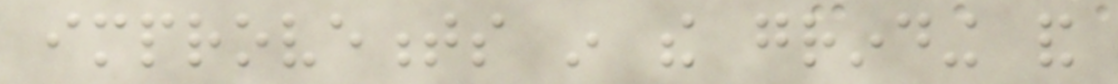improvements in the grinding and
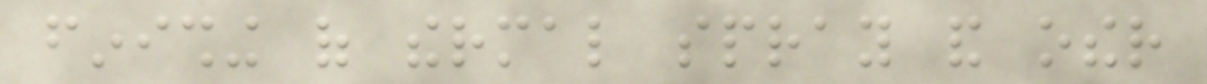finishing of thermal spray and other
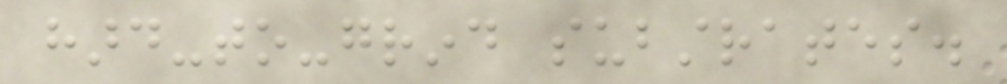hard-to-grind substrates.
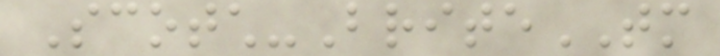Scotch-BriteTM
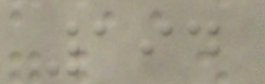194
